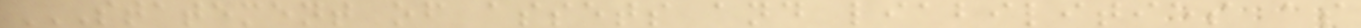STATEMENT OF ASSETS AND LIABILITIES AS
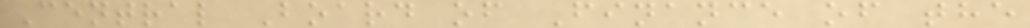Central Board of Finance of the
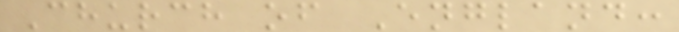Church of England:
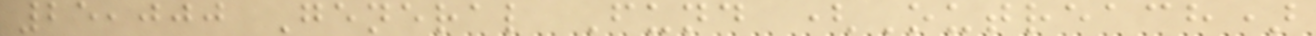25,000 General Fund (Outreach)
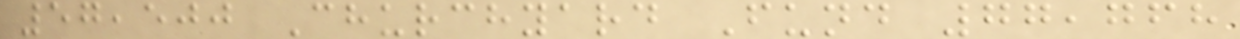57,500 Churchyard Fund 77,768
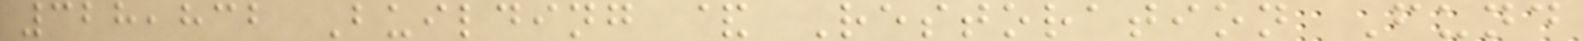328,832 Building & Restoration Fund
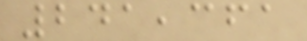241,361
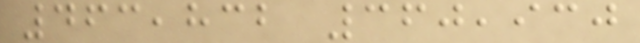463,832 360,930
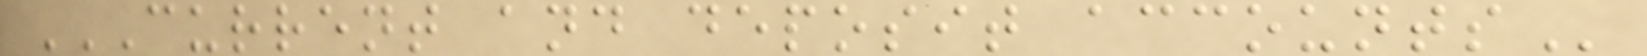CURRENT AND DEPOSIT ACCOUNTS
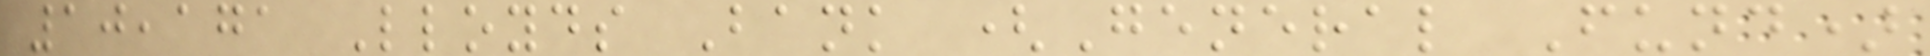10,171 Lloyds Bank (General Fund)
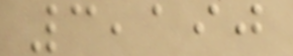3,190
